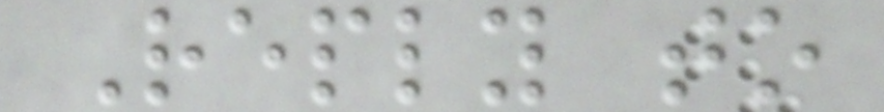Reply to
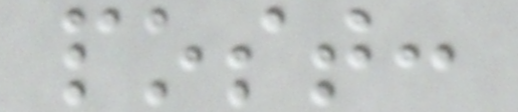post:
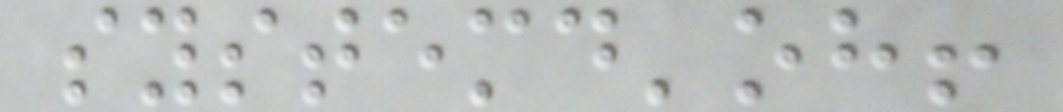systemd'oh!
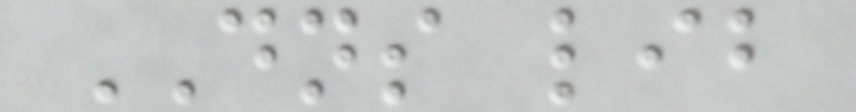DNS lib
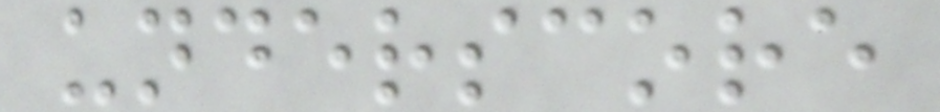underscore
